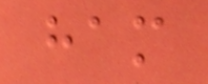ham
